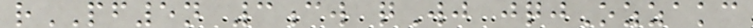rPF5n 3cw qWj jqjOzzakc
